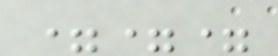===
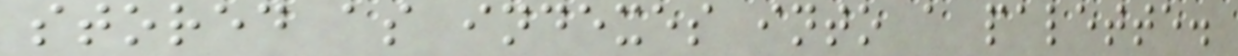stored as indexes into a palette.
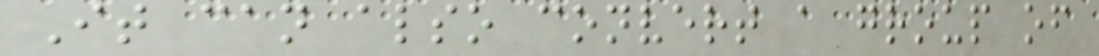It can also convert a group of
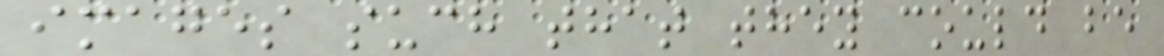images such that they could be
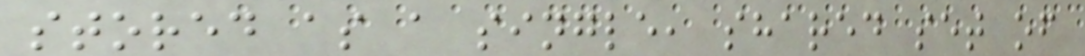stored as a single, shared set of
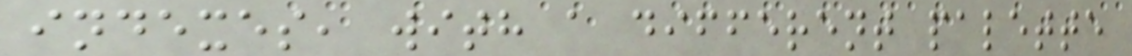indexes, with a different palette
